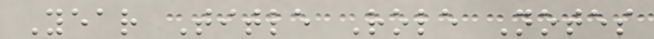Year Title Role Notes
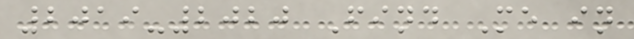2019-2020 Find Me in
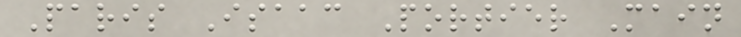Paris Isaac Portier Main
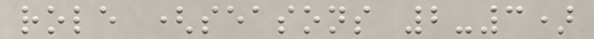role (seasons 2-3)
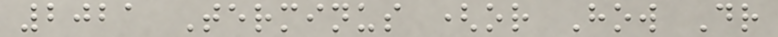2021 Terminus (or How Dr
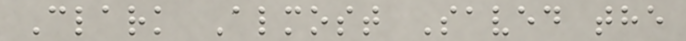Clark Almost Saved the
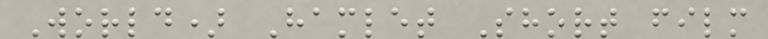World) Hamlet Short film
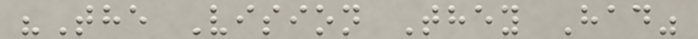"The Vision They Had"
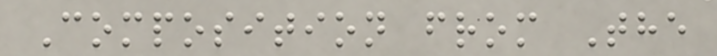Composition from The
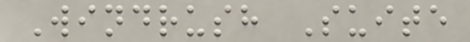Windrush Suite
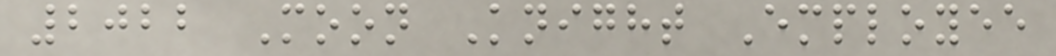2022 Moon Knight Employee
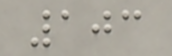103
